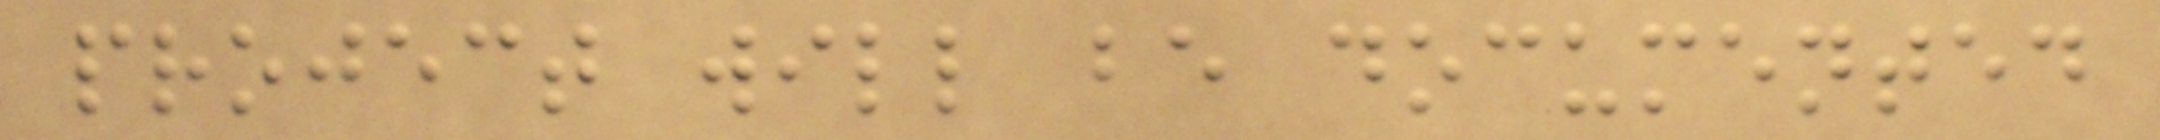project will be documented
